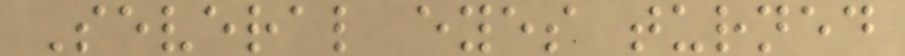Several eyes turned
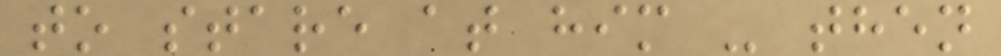to stare at him - then
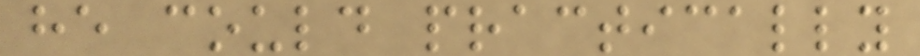he could practically
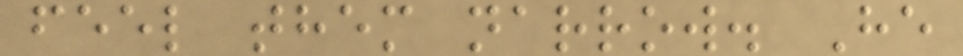feel them narrow. He
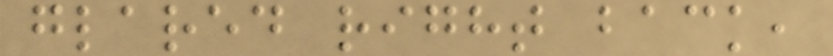glared right back,
